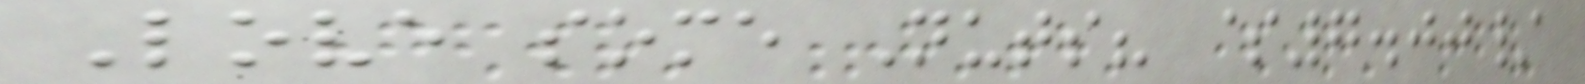Love some Nuts? $7.00/
